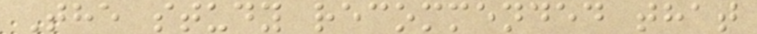The study recommended that
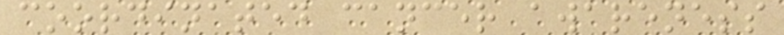coordinated cancer awareness
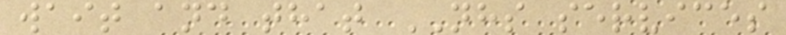wait and that NHS services
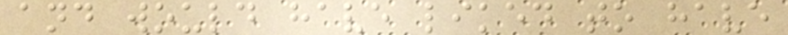and would have liked to have
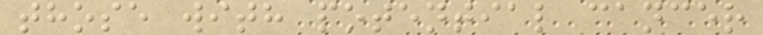those with potential cancer
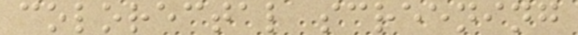colorectal screening
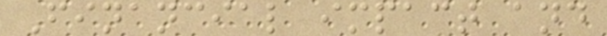Financial impact and
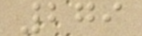279
